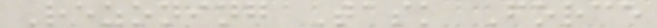Rezoning Task Force
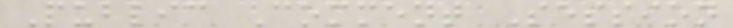Public Comment Session
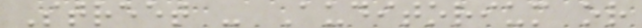Street - Auditorium or
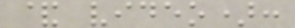& video):
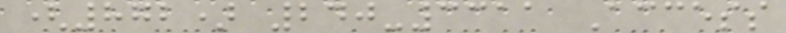(872) 240-3311 Access
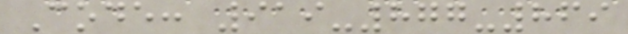Code: 919-877-869
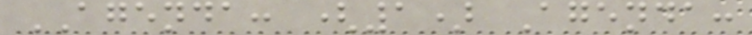AGENDA: (1) Agenda:
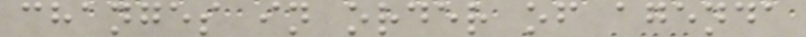changes in order of agenda
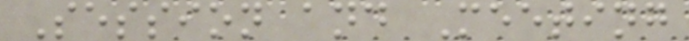Session and Meeting
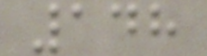148
